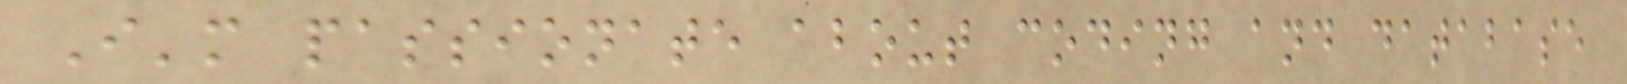I'm passionate about coding and database
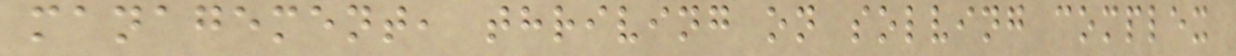management, thriving on solving complex
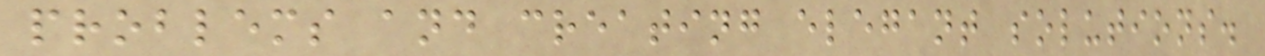problems and creating elegant solutions.
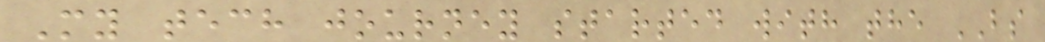My tech journey started with the BS
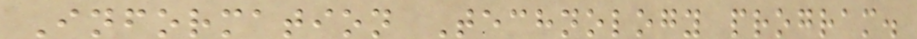Information Technology program.
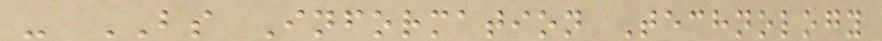- BS Information Technology
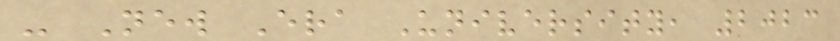- New Era University, 2023
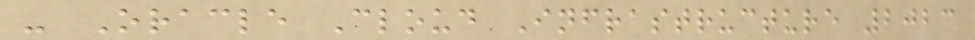- Oracle Cloud Infrastructure 2023
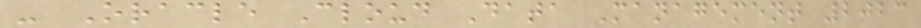- Oracle Cloud Data Management 2023
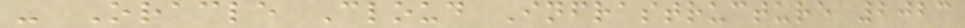- Oracle Cloud Infrastructure 2023
